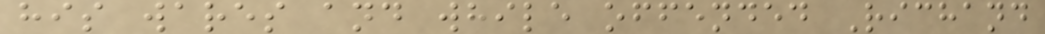his wares and while offended Richand
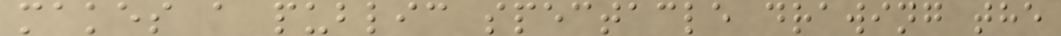makes a public spectacle drawing the
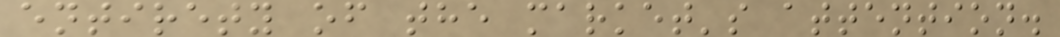entirety of the market's attention.
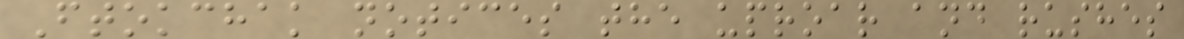Ftokchak notices the uproar and rushes
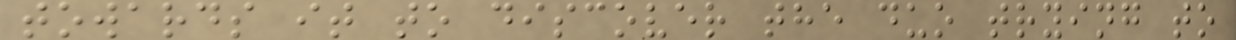towards it to discover the duo trying to
